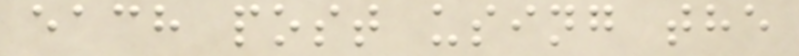each post using the
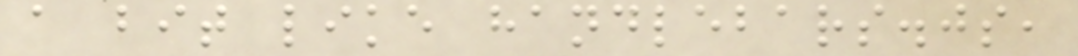a bit like handlebars.js,
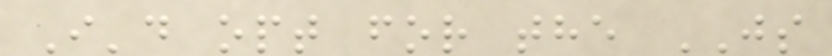I'd opt for the JS
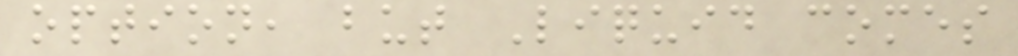option, but Liquid comes
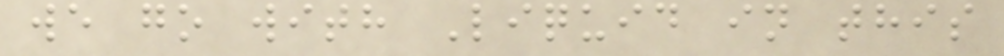we go with Liquid in this
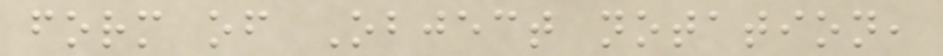form of Object notation,
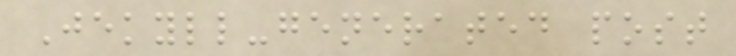Jekyll-generated post
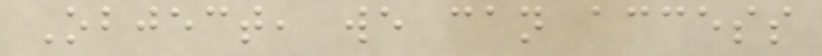Object, we can access
